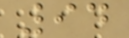94
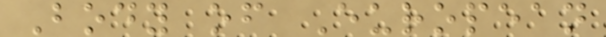Body of European
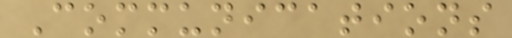Communications
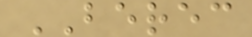BEREC
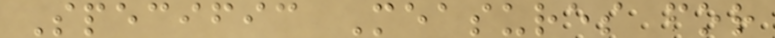Specific Measures for
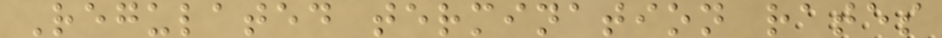Regulated termination rates
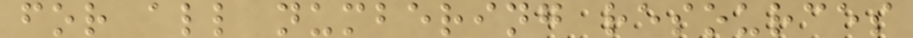for all numbering resources
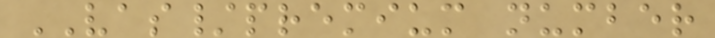VAS/premium number
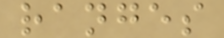ranges
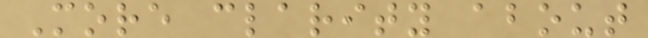More clarity about
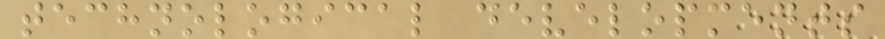technological developments
